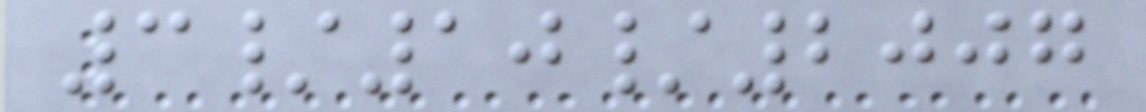3/10/2007
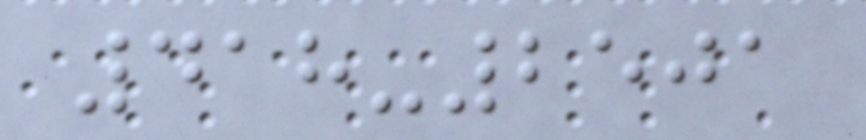418-2501
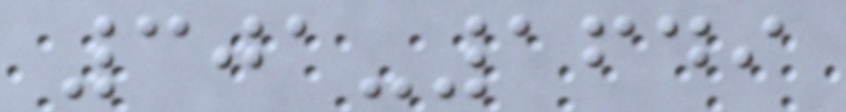301-1649
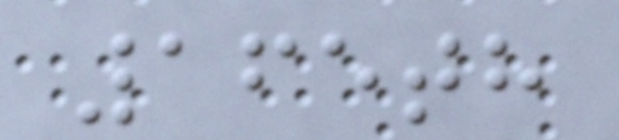165th
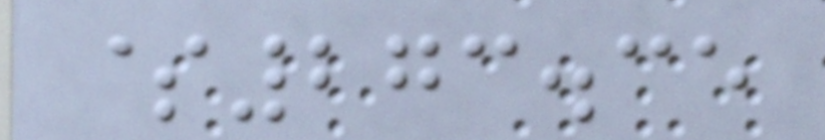$273.35
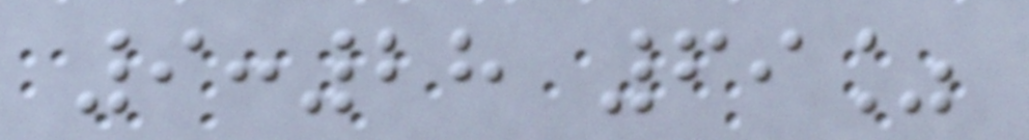9:28 69%
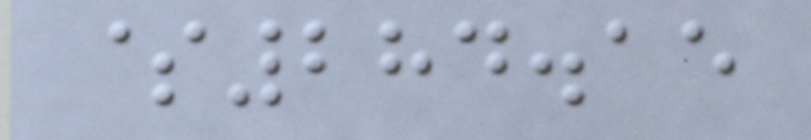$284.15
